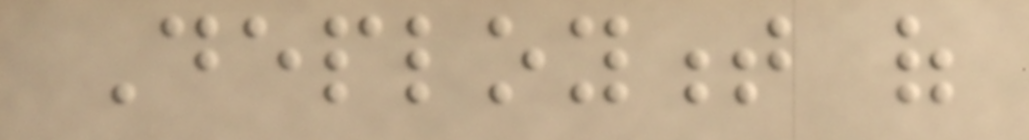Deployment of
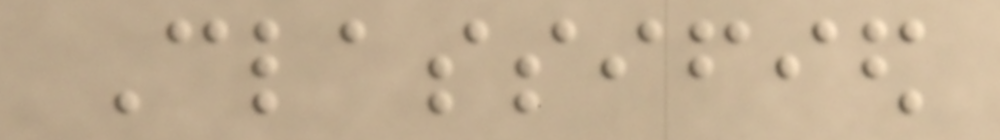Classified
